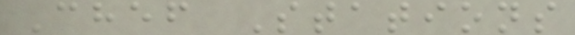Chef Stations
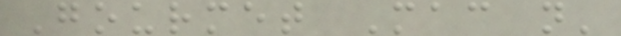Gourmet Mac n'
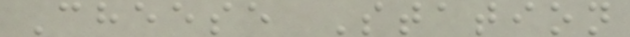Cheese Station
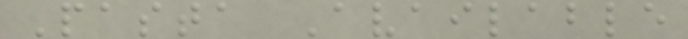Pasta Available
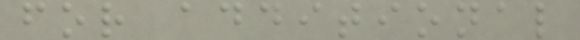for additional
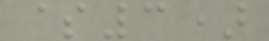$3)
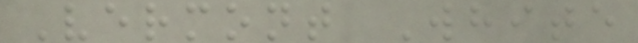Vermont White
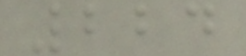224
